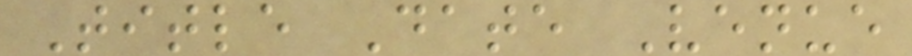Title Date Venue
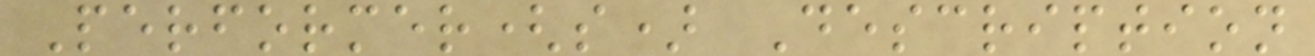Performer(s) Description
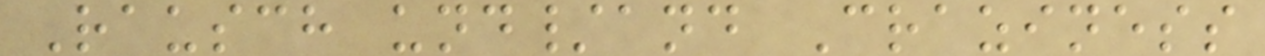Rausch und/and Craziness
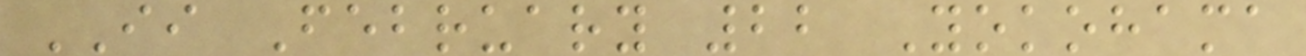II February 22 Yokohama
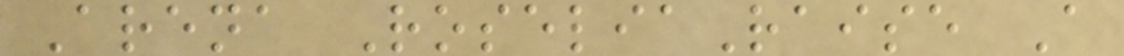Arena RoseliaRaise A
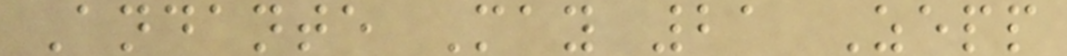Andante May 21 Zepp
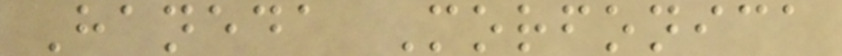Haneda Morfonica
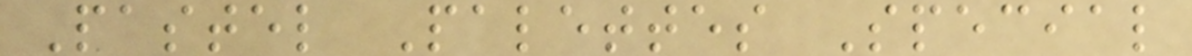Pastel Palettes Special
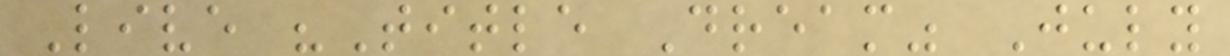Live "Title Dream" July
